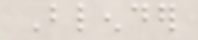Blender
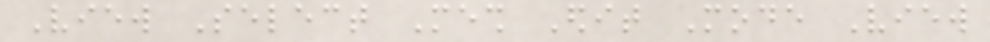View Select Mesh Edit Mode View
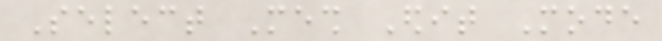Select Mesh Edit Mode
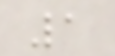1
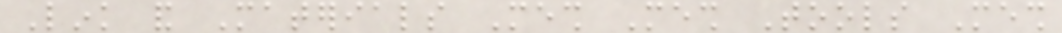Link and Materials Mesh Mesh Tools Mesh
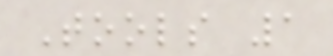Tools 1
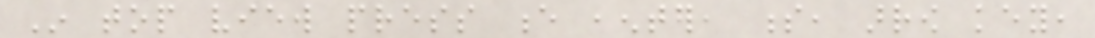In top view press e ,enter, s, arrow key,
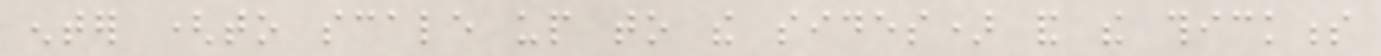enter (to scale up to the sides) and the thickness
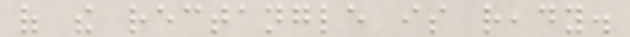of the rectangle is ready.
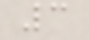3
